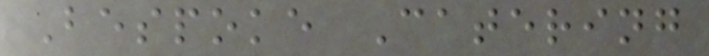Bespoke Catering
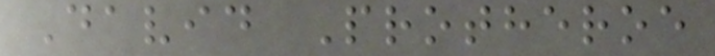David Protheroe
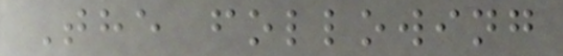The following
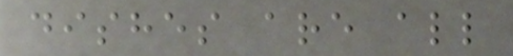dishes are all
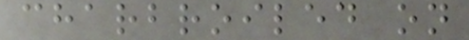charbroiled on
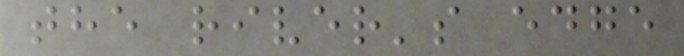the river's edge
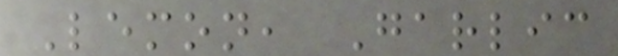Lemon, Garlic
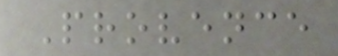Provence
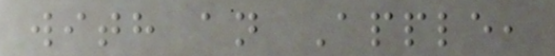with an Apple,
